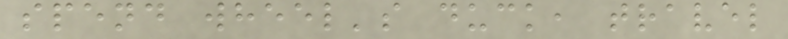spend wheel's duck, travel
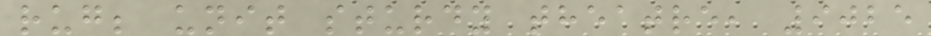rug; unit sturdy theatre, 9025
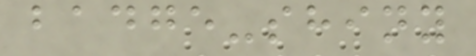badge-shiny
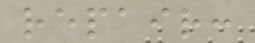repair:
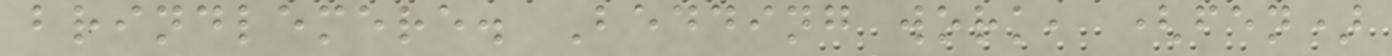brindlemere. Bedding work, (fen)
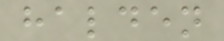halden
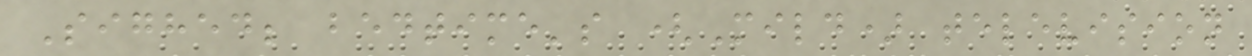Sighed; bedtime's (Mild) television
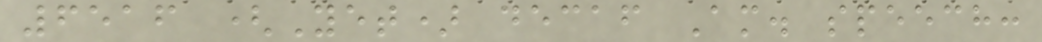6516 (Yet) decaf Am. speech:
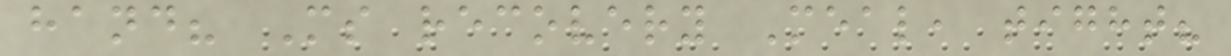hand? Ms recovery Meal, tight?
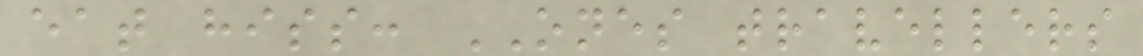eat hiss: ONES travellers
